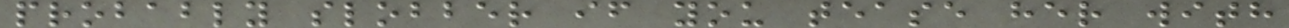probably slobber if you tease her with
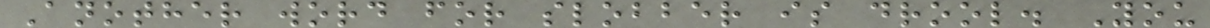Another word for slobber is drool. You
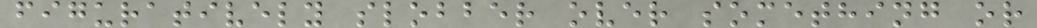figuratively slobber over something or
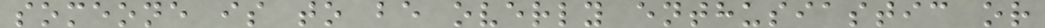someone is to be overly enthusiastic or
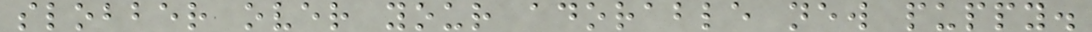slobber over your adorable new puppy.
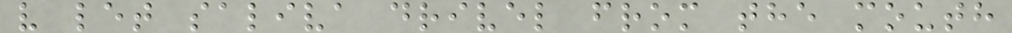v let saliva drivel from the mouth
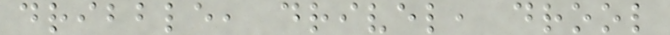dribble, drivel, drool
